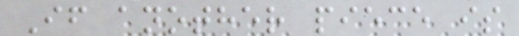If another piece is
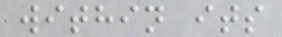within its
